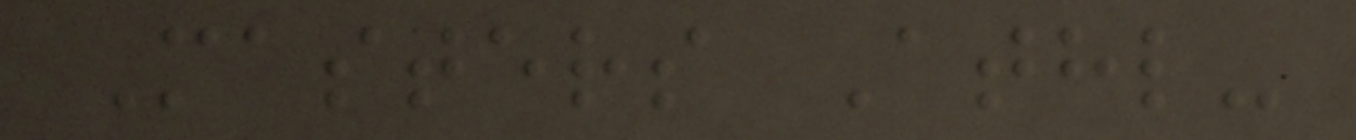Masters Athl-
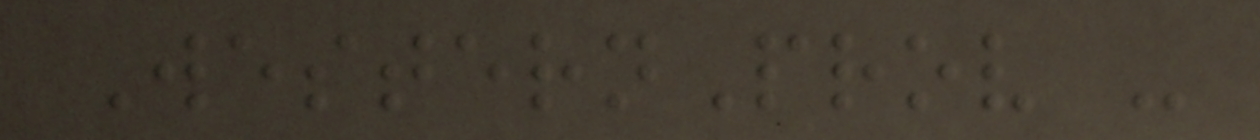WesternProv -
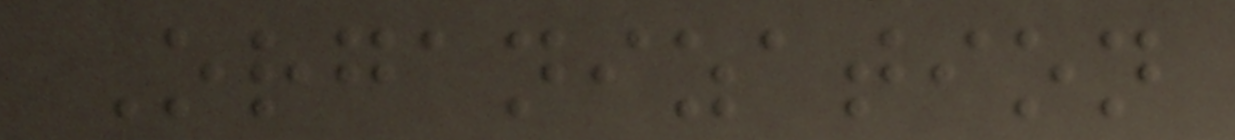Organization
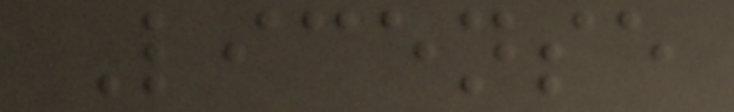License
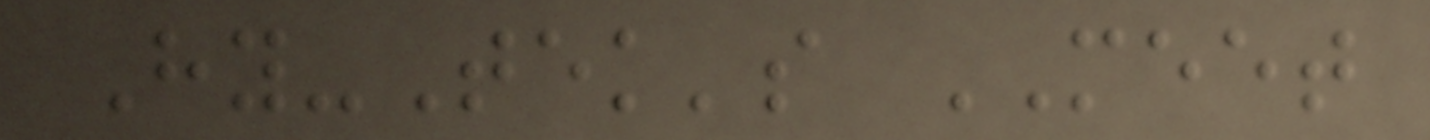Hy-Tek's MEET
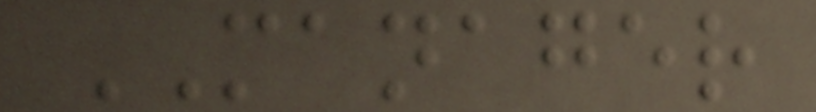MANAGER
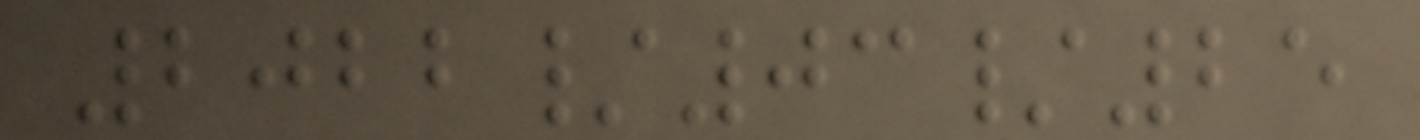2022/03/25
